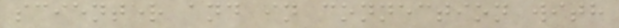scienter and in connection with
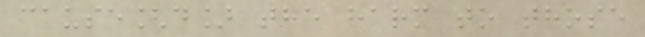cause[d] the harm to those
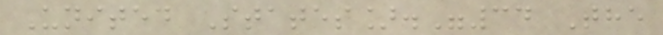United States]."34 The
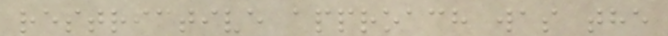restrictive approach was the
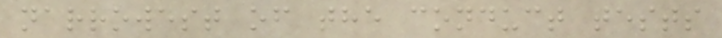narrowest of the conduct tests
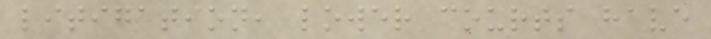litigation, lower courts have
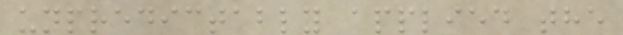unpredictably applied the
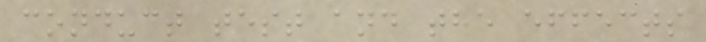conduct test and the effects
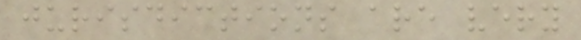jurisdictions are very
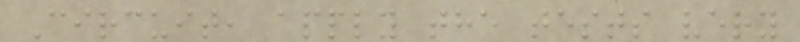Circuit, apply the tests very
